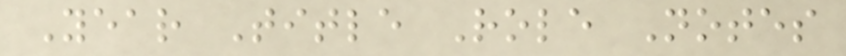Year Title Role Notes
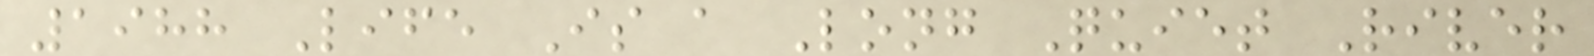1988 Life Is a Long Quiet River
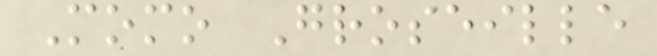Momo Groseille
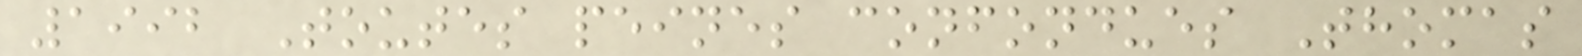1992 Toutes peines confondues Thomas
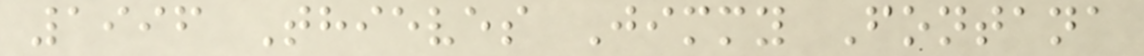1996 Thieves Jimmy Fontana
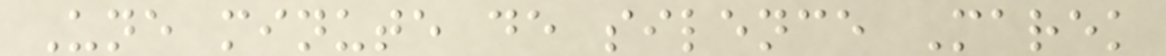Une minute de silence Marek
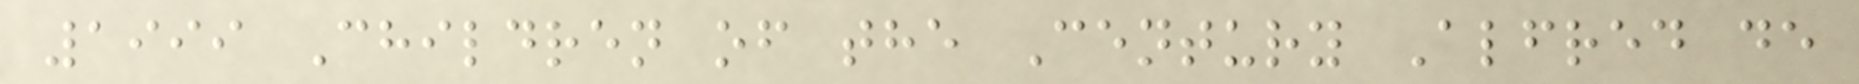1999 Children of the Century Alfred de
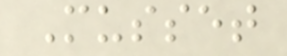Musset
